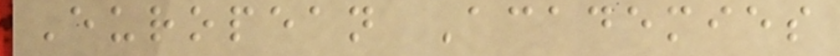European Academies
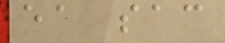ea sac
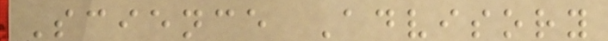Science Advisory
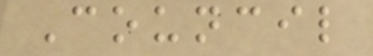Council
